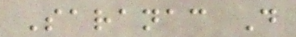Saranac D
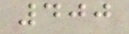400
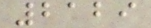2129
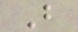B
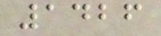1426
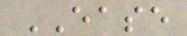EASE
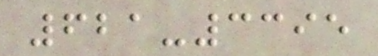621-3395
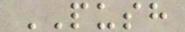PUSH
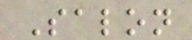Salon
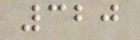320
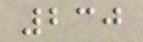230
